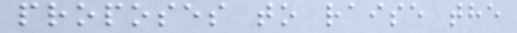proposes to raise the
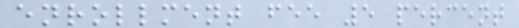enrollment fee 5 percent
